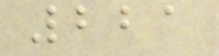221
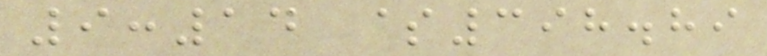9:14 $398.89
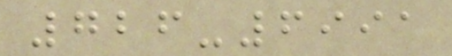726-6991
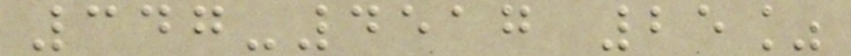347-4517 25%
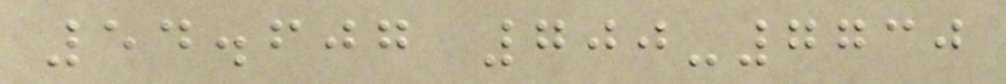54.607 700-7730
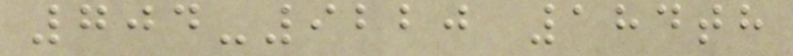704-9220 184th
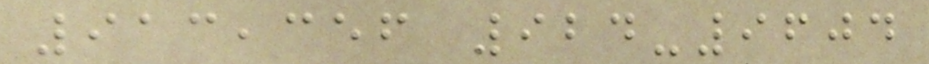913,356 924-9604
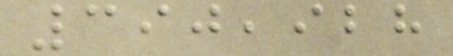390,928
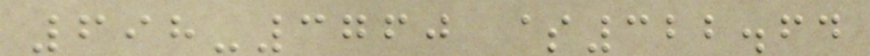698-3760 $322.64
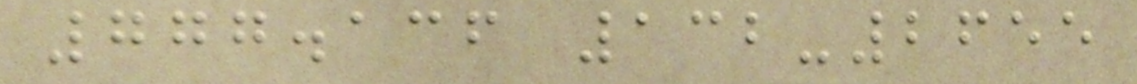777.136 132-2655
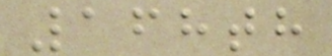168th
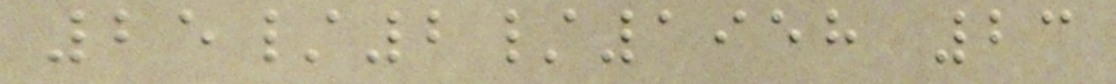25/2/1958 23
